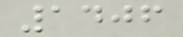1406
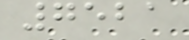7521
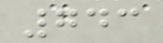743
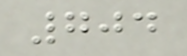704
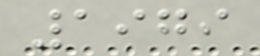1979
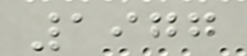1977
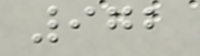972
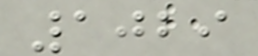1029
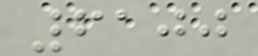6100
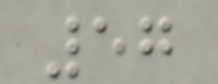57
